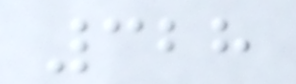328
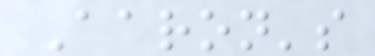Aaron's
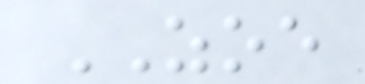ZOE
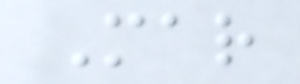Mar
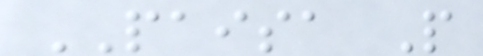PAISA P
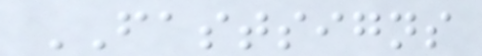FASTSIGNS
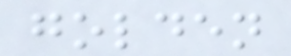golden
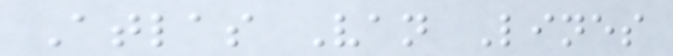Atlas Van Lines
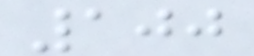100
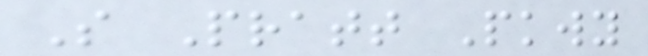S Pratt Pkwy
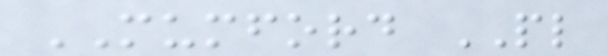MUMFORD PL
